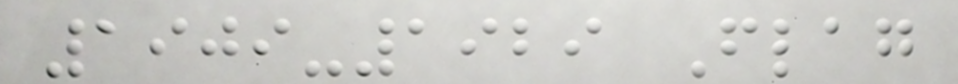1909-1929 Flag
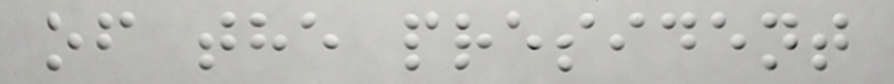of the president
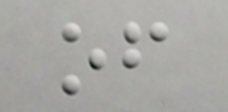of
